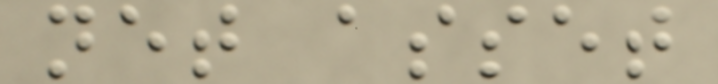net asset
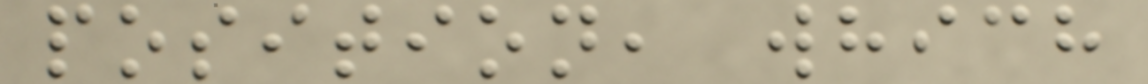position, which
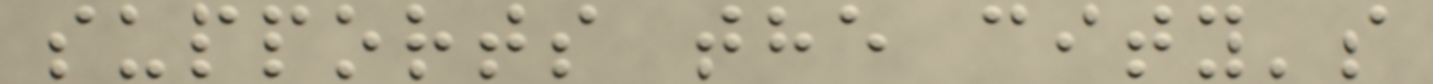supports the city's
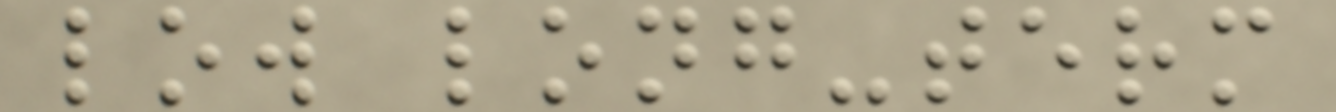low long-term
